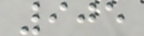905
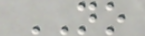NO
